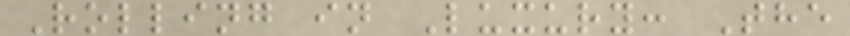Rolling in Luxury: The
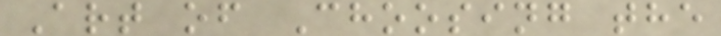Art of Choosing the
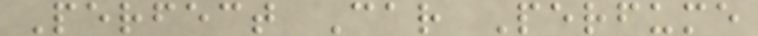Perfect Car Perfume
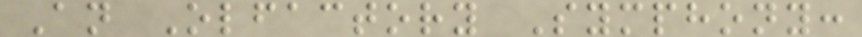An Olfactory Symphony:
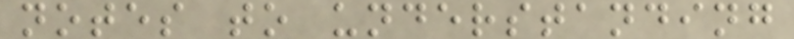notes to understanding
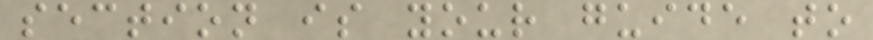section is your guide to
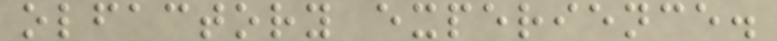olfactory experience.
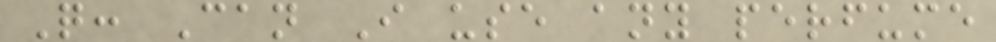Q: Can I use any perfume
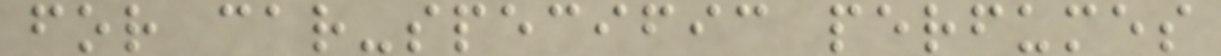for car-specific perfumes
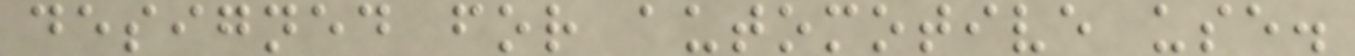designed for automotive use.
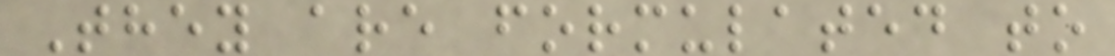They are formulated to
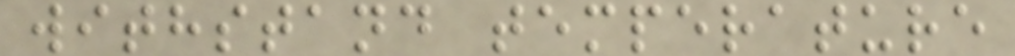withstand temperature
